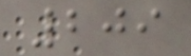209
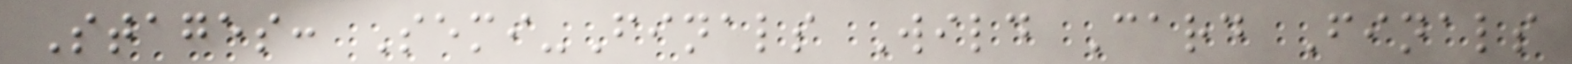Stages: Semi-Finals Wild Card Finals
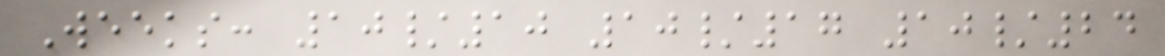Weeks: 10/10 10/17 10/24
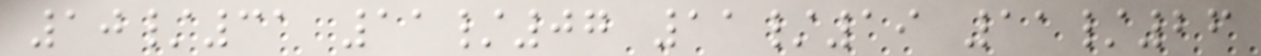10/31 11/07 11/19 11/26
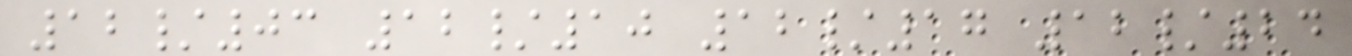12/03 12/10 12/17 12/24
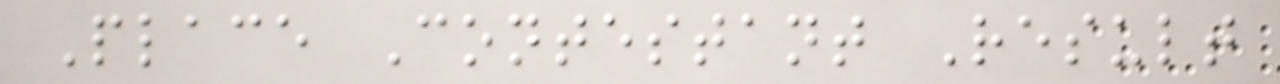Place Contestant Result
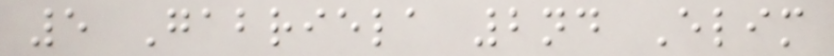5 Gabriela 2nd Elim
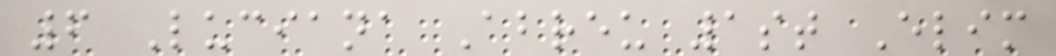6 Luciana Abreu 1st Elim
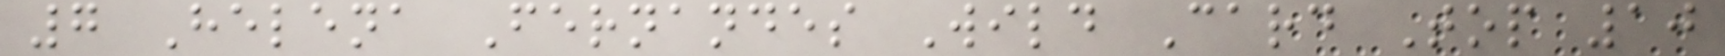7 Helena Fernandes Wild Card Top 10
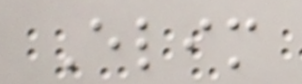Elim
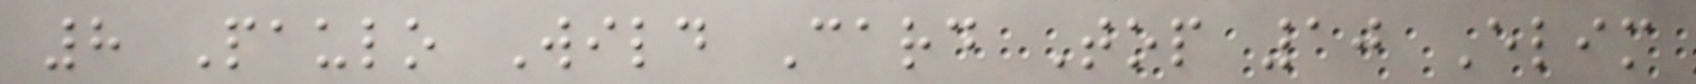8 Paulo Wild Card Top 10 Elim
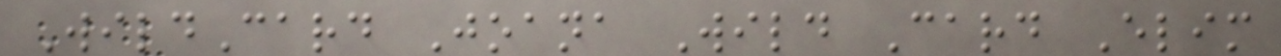WildCard Joana Wild Card Elim
